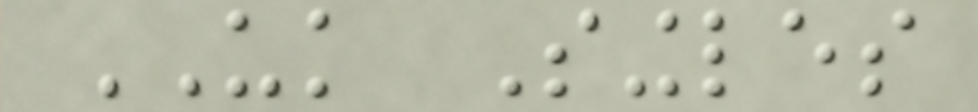UK Singles
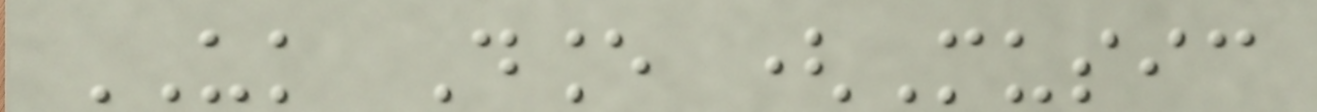UK Dance (Music
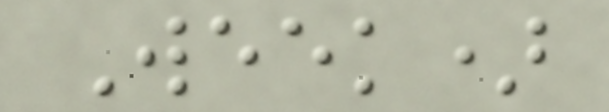Week)
